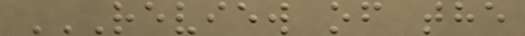REVIEW OF THE
